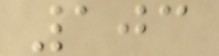103
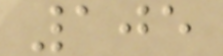105
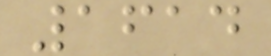1614
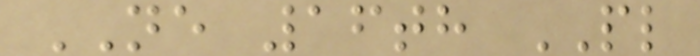NE 16th PL
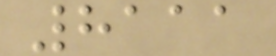8111
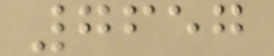7657
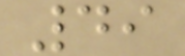49
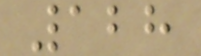128
